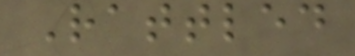Rattled
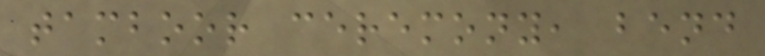tamboor ceremony, bend
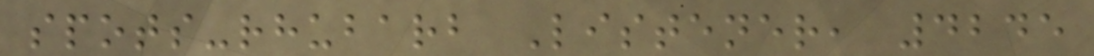spots-rhubarb Listener, 4245
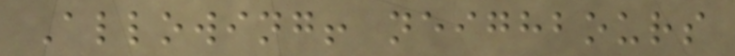Allowing! neighbours
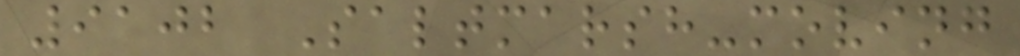9102 Saltmarsh-moving
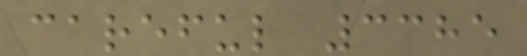careful 3385
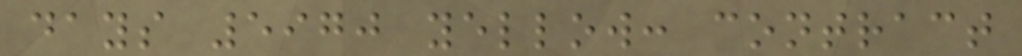days 5970 yellow: contract
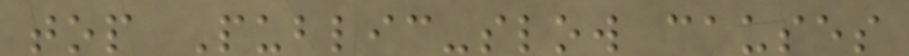top Public-slow causes
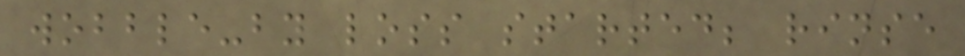wobble-by loss started; rinse
